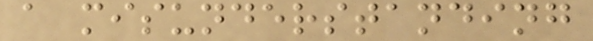a misunderstanding
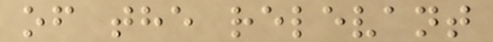of the relevant
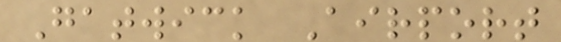Gatwick Airport
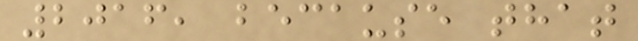2016, because that
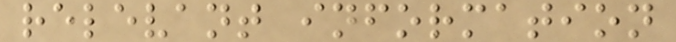relevant information
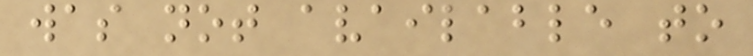was not available to
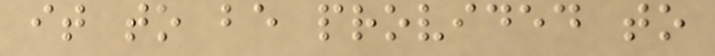it to be provided to
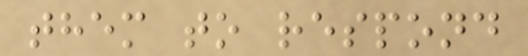them to respond
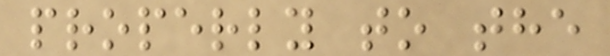properly to the
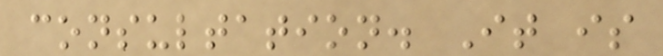consultation. It is
